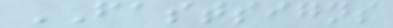FASTSIGNS
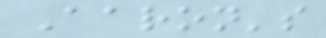Aaron's
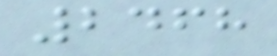2468
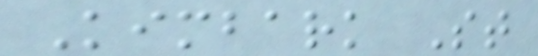Kimbark St
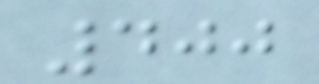400
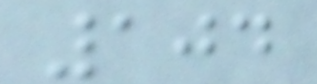104
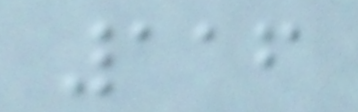116
